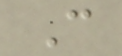C
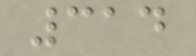314
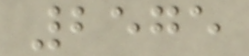2575
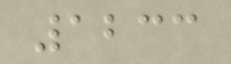1233
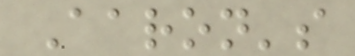Aaron's
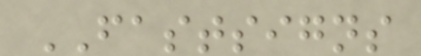FASTSIGNS
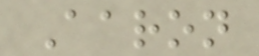Aaron
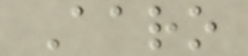Aaro
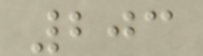203
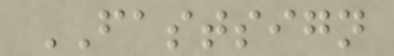FASTSIGN
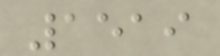1519
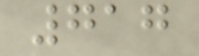717
